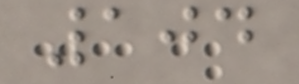104
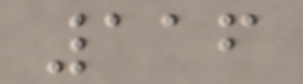116
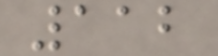112
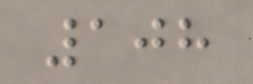108
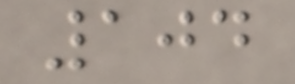104
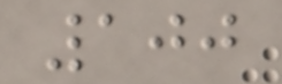100
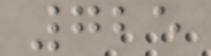725
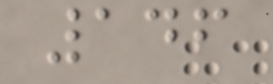146
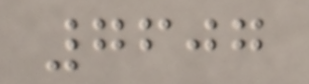7607
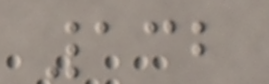132
